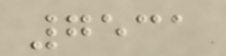7531
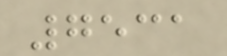7531
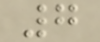7
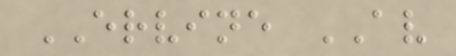ERVINE AV
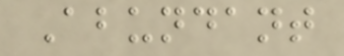Abundant
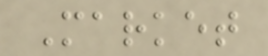Market
